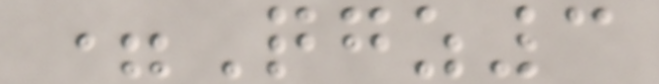=Qgz3
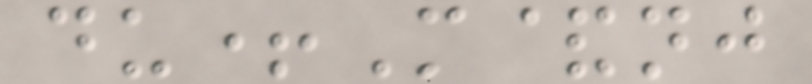du+M&nj
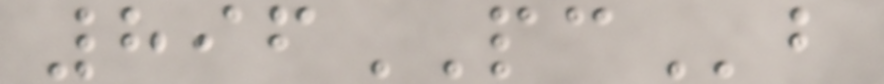896PCb
